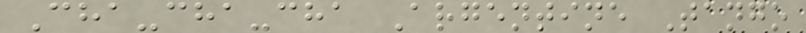Cha-cha-cha Argentine Tango
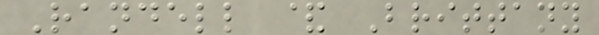Randell & Brittany
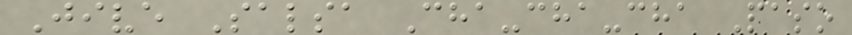Jive Salsa Cha-cha-cha Paso
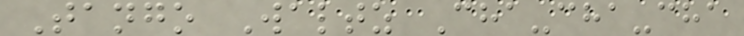Tango Waltz Cha-cha-cha
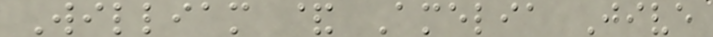William & Amelia Jive
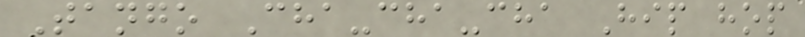Tango Cha-cha-cha Hip hop
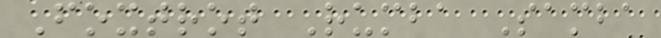Foxtrot Rumba Samba
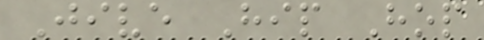Jive Hip Hop
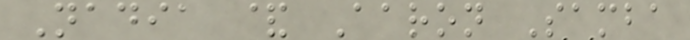Nadia & Aaron Samba
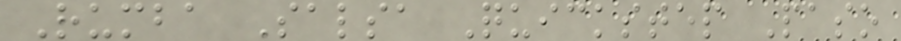Rumba Salsa Quickstep Paso
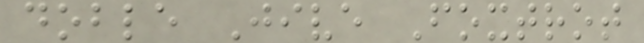doble Jive Foxtrot
